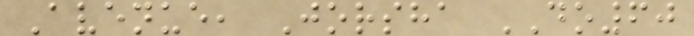Avenue, Jorsha DO60
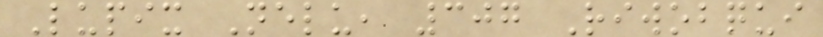Lupix Nelu, 307 Riwobqui
